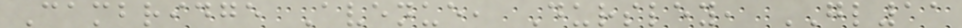Cambridge Avenue, Dursley, GL11
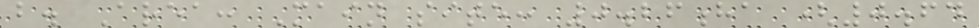b. Area: Main site: 0.26ha (0.64
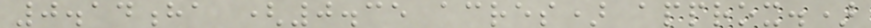0.14ha (0.35 acres) approx.)
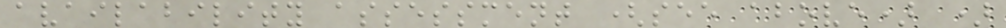availability assessment (see above) )
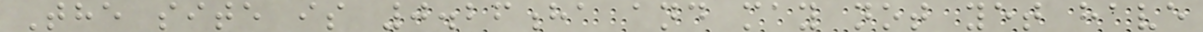The site is 0.26ha and may not yet have
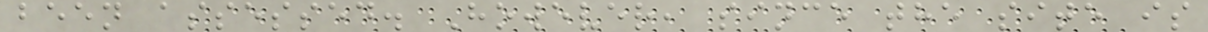been assessed. However, since the site is
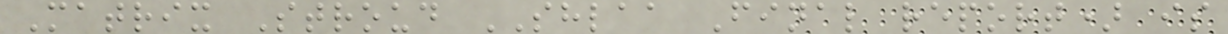Matrix Stroud SHLAA Final report) is
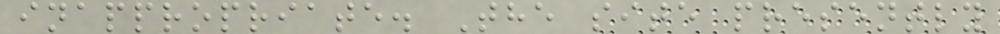inappropriate. The site presently
